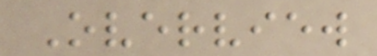Overview
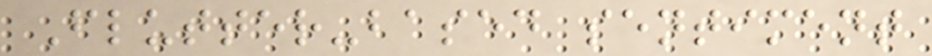Flutter-based sentiment
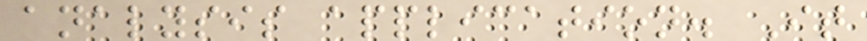analysis application. It
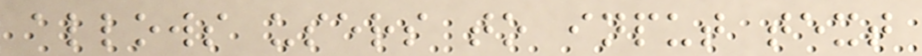allows users to input text
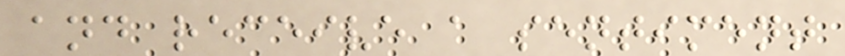and receive a sentiment
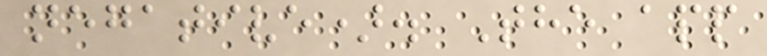negative). The app
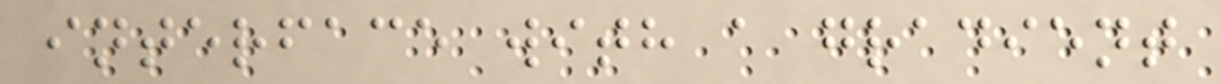interface with a gradient
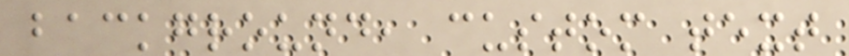background, custom text
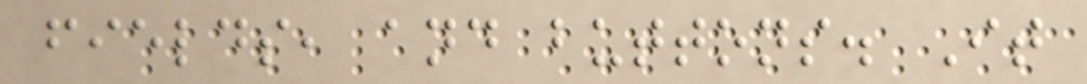fields, and buttons. It
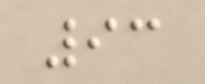93
